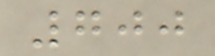700
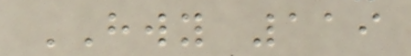HWY 119
